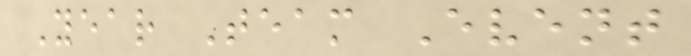Year Team Event
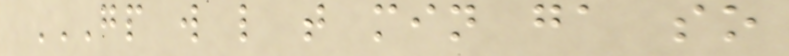GP W L T MIN GA SO
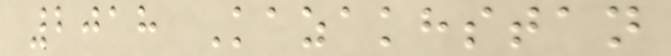2018 Kazakhstan
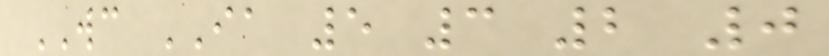WC IA 5 3 2 0
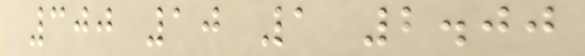300 10 1 2.00
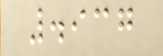.937
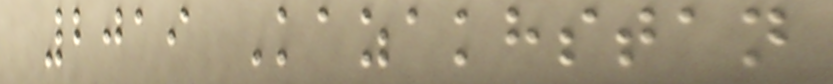2019 Kazakhstan
